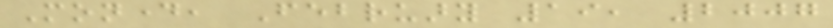Monday, February 19, 2007
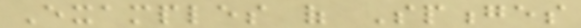Examples of Sponges
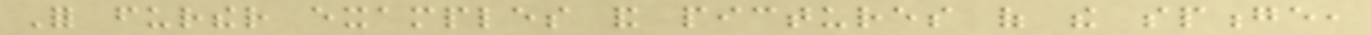For further examples and pictures of the sponge,
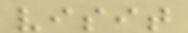visit
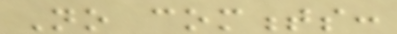No comments:
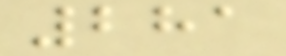281
